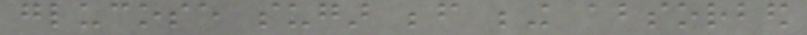glucose sugar before being absorbed
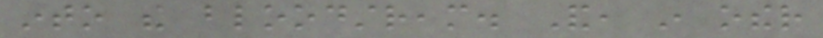into the bloodstream. And, in other
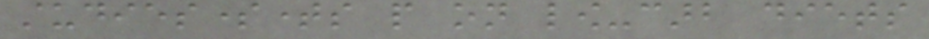studiessometimes people on low-carb diets
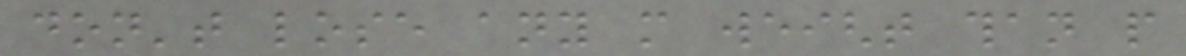don't lose any more weight than people
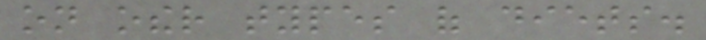on other types of diets.
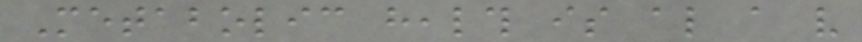Metabolic health is also a very
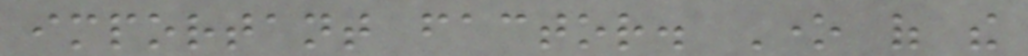important factor. One of the
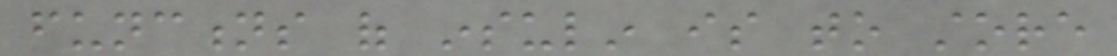functions of insulin is to store
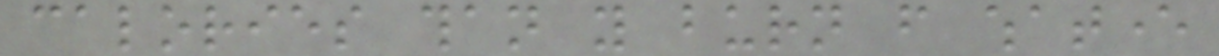calories than you burn from whatever
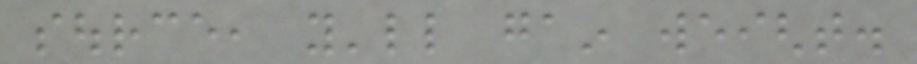source, you'll gain weight.
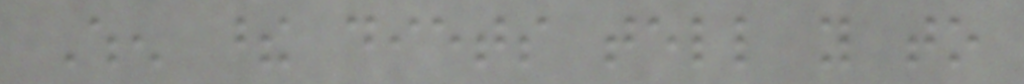When these diets tell you to
